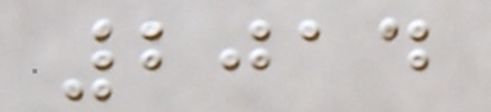2014
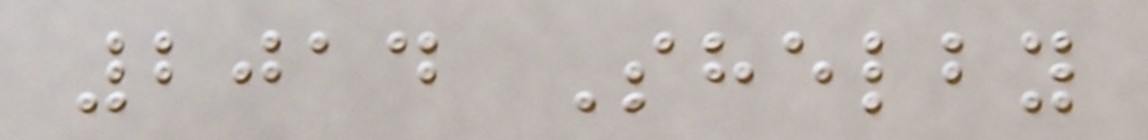2014 Shelby
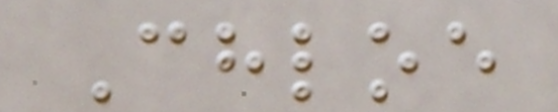Chloe
